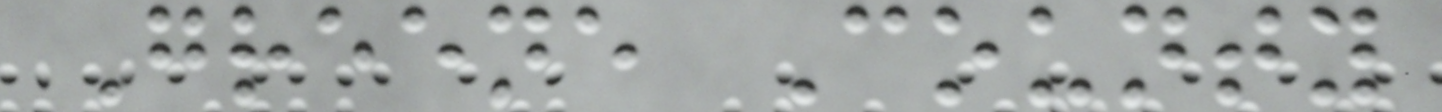Greene County
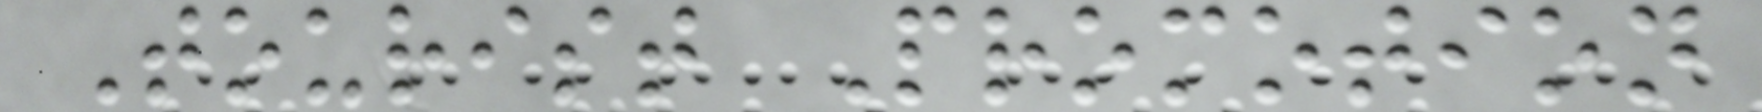Tourist Promotion
